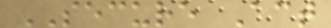SECURE Act
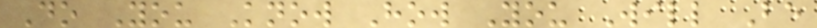Do You Know How You Will Be
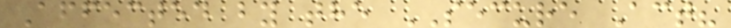Affected by the SECURE Act?
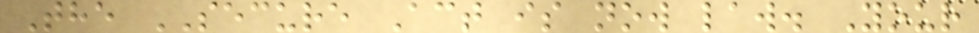The SECURE Act is now law. Your
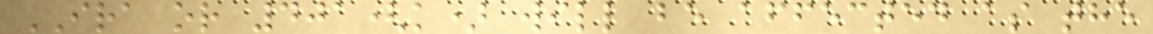IRA or 401(k) will be affected as the
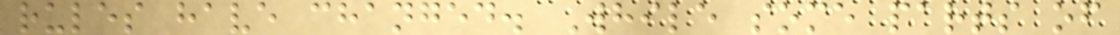rules have changed. While some parts of
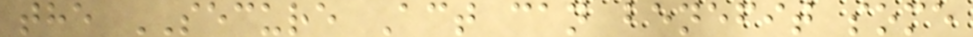the SECURE Act can benefit some
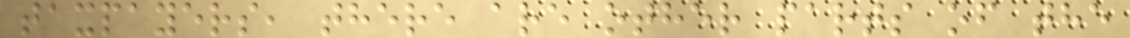taxpayers, there are other parts of the
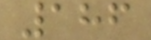186
